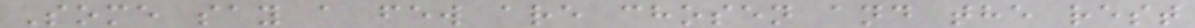Some say a few are chosen and the rest
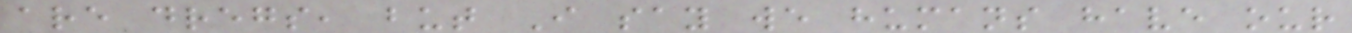are dregs, but I say we humans have our
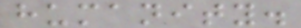humanity.
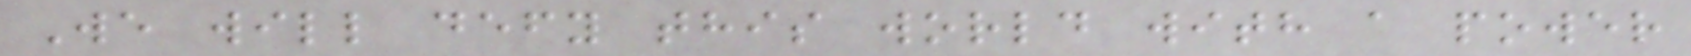We will defy this world with a power
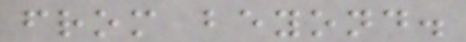from beyond.
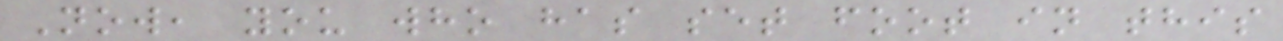Now, you who has set foot in this
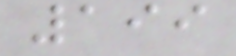199
